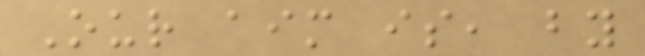Our aim is, by
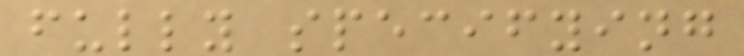fully specifying
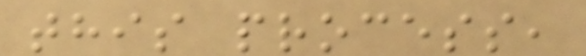this process,
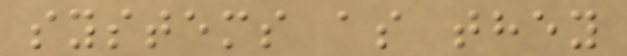systems as they
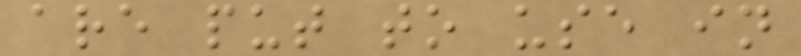are put to use in
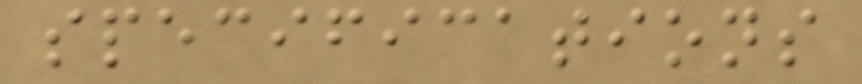specifications
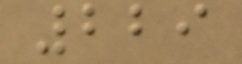229
